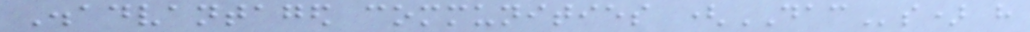Disadvantaged communities (DACs) have
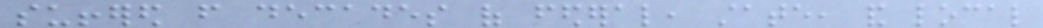suffered from decades of federal, state, and local
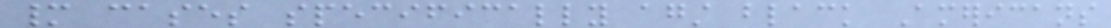many cases specifically against black Americans
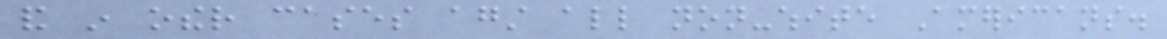and in other cases against all non-white Americans.
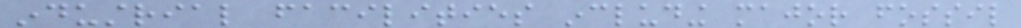industrial facilities including major fossil
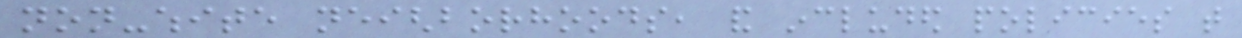non-white neighborhoods, and included policies that
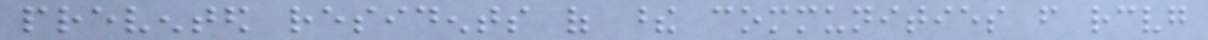prevented residents of these communities from receiving
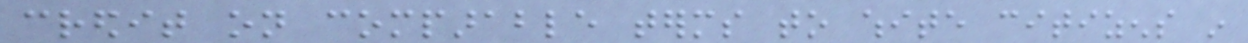credit on comparable terms to white citizens in
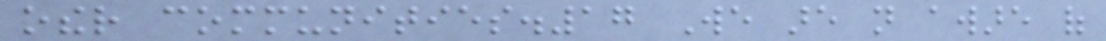other communities.17 We are not aware of
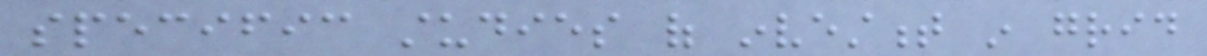specific studies of investment in grid
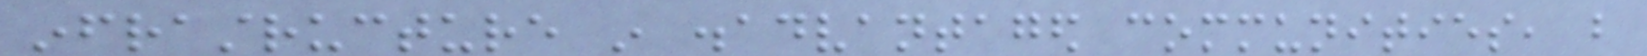infrastructure in disadvantaged communities, but
